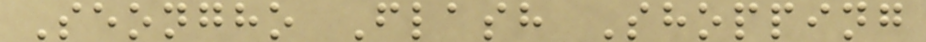Seongho Flash Shopping
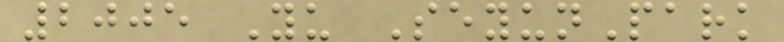2005 Yu SeyunPark
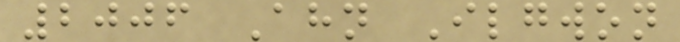2006 Ahn Ilgwon
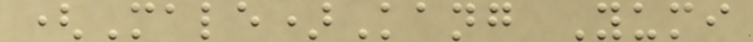(Male)Kang Yumi
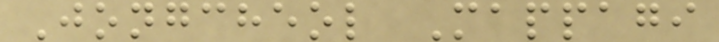Jongcheol Mappagi
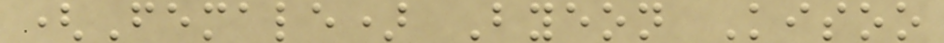(Female) Byeon Kisoo
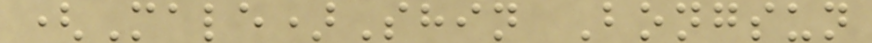(Male)Shin Bongsun
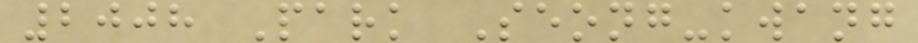2008 Park Seong-kwang
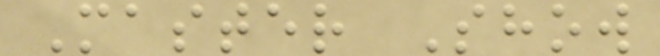Master Show
